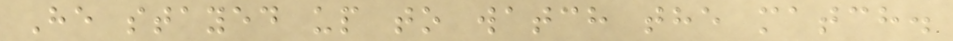He stayed up to watch the match.
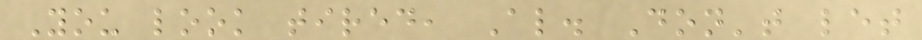You look tired, Al. Don't let
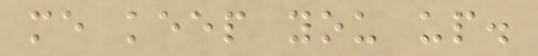me keep you up.
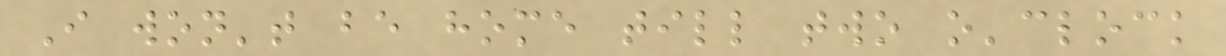I won't be home till two o'clock
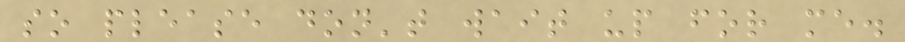so please don't wait up for me.
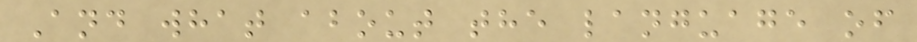And what about the language of
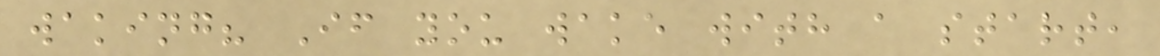waking? If you wake with a start,
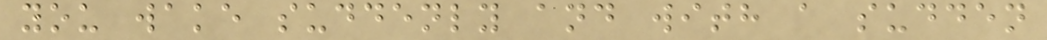you wake suddenly and with a sudden
